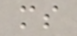ms
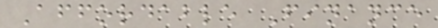Affordable Finance
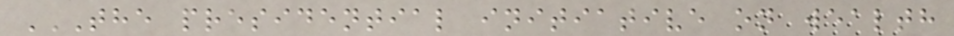THE PRESIDENTIAL INITIATIVE ON WEALTH
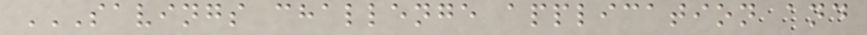SAVINGS CHALLENGE APPLICATION AND
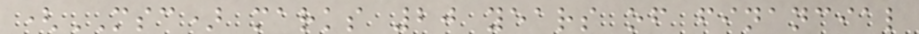(MSC) marks 20 years of financial
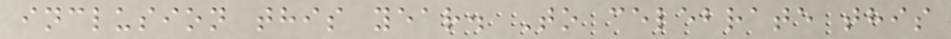inclusion this year. To celebrate this
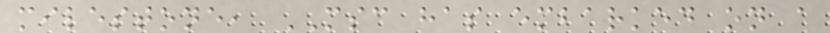milestone, MSC has embarked on a
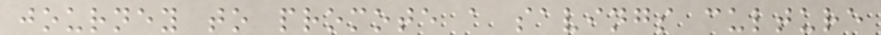journey to promote a savings culture
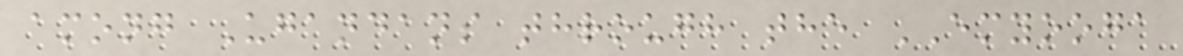among Ugandans through the EMYOOGA
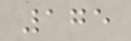175
